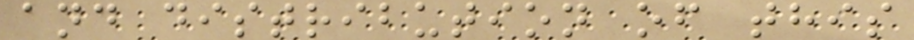and distribution of this
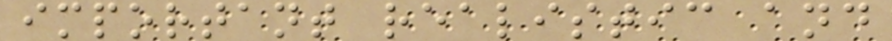important realistic and
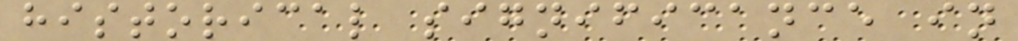historical significance in
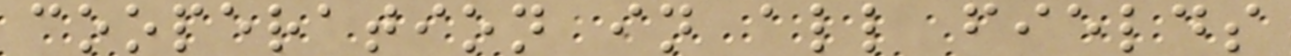cooperation in all fields
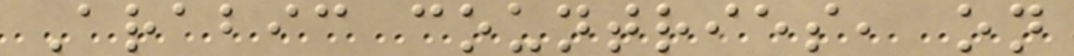Arabic countries, on
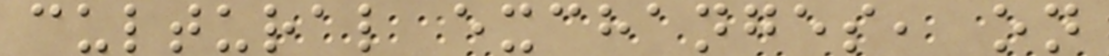cultural exchanges, on
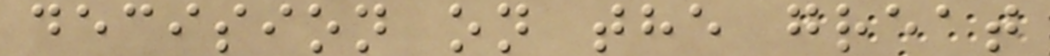decision on the great
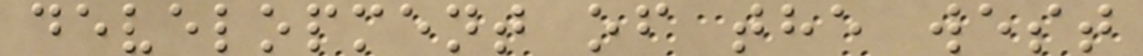development of the west
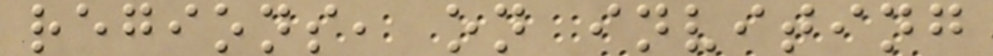regions, on inviting
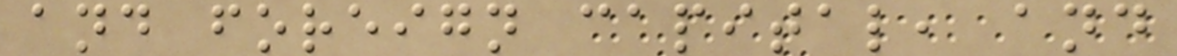and foreign capital, and
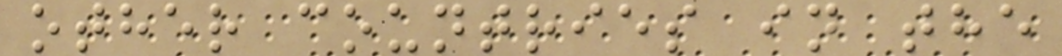other countries in the
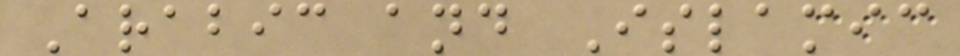Arabic and Islamic
